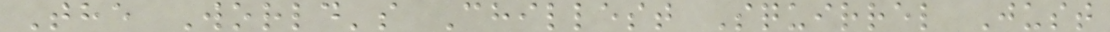The World's Chillest Squirrel Just
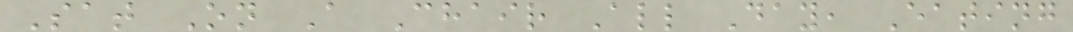Sat On A Chair All Day, Eating
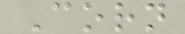Corn
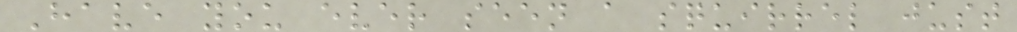Have you ever seen a squirrel just
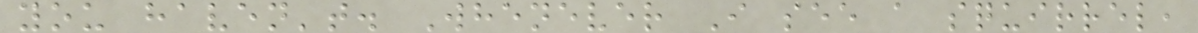you haven't. Whenever I see a squirrel,
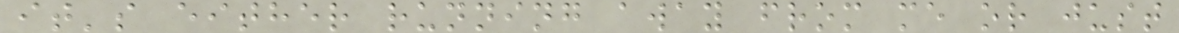it's either running away from me or just
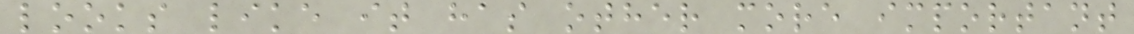looks like it has other more important
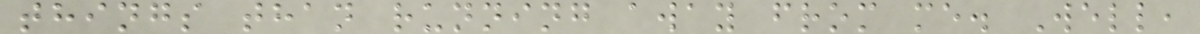things than running away from me. Well,
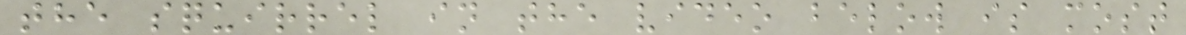the squirrel in the video below is most
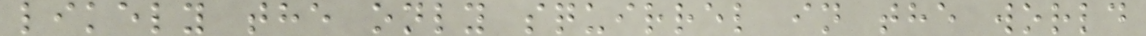likely the only squirrel in the world
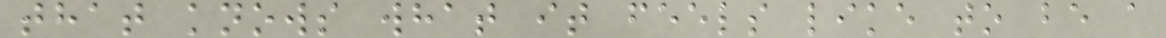that knows what it feels like to be a
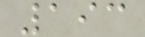193
